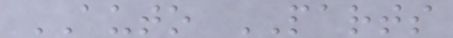AUTO PARTS
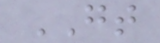GT
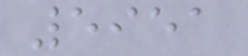5951
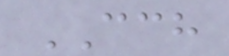CCH
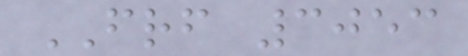FRF 3053
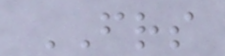FRS
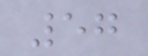57
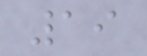19
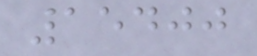15400
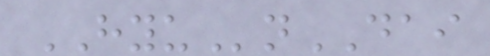HYUnDAI
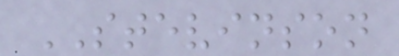STEVINSON
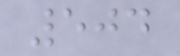504
